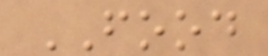FOOD
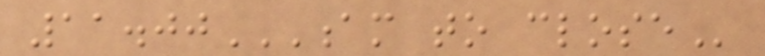11.00AM TO CLOSE
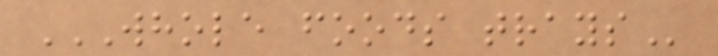WHOLE FOODS TRAYS
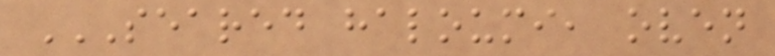SEARED HALOUMI, OVEN
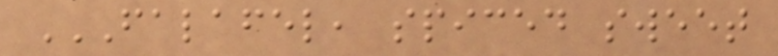FALAFEL, SPICED SWEET
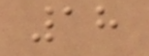18
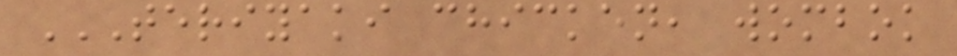TERIYAKI CHICKEN, WOMBOK
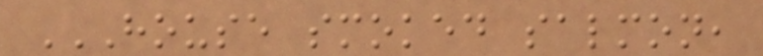HOUSE SMOKED SALMON,
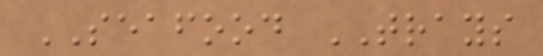SEAFOOD TRAYS
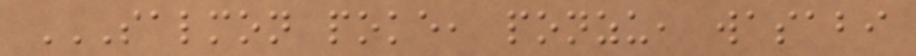SALMON POKE, PONZU, WASABI
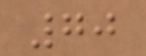70
